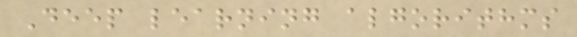Deep learning algorithms
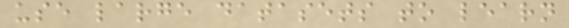use large datasets to learn
